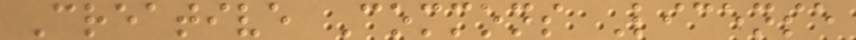Creative Commons License
